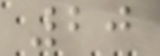20
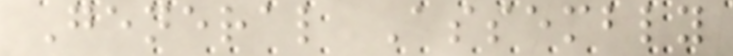General Assembly
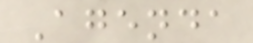Agenda
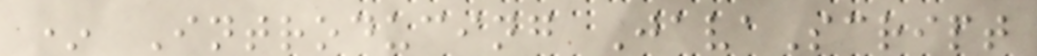* Introducing JavaScript
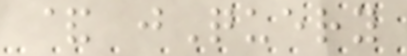& jQuery
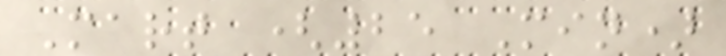Mart (25 Min)
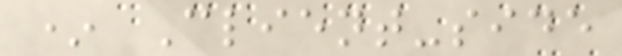* Client-side
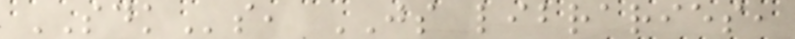SDKs, JS libraries,
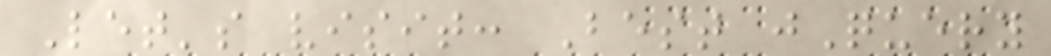Let's visit: Best jQuery
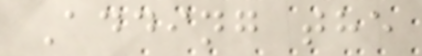Adding the
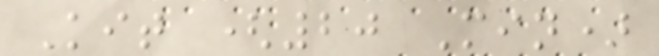Kit (20 Min)
